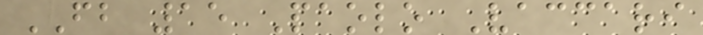FB 15 Paolo Vaccari
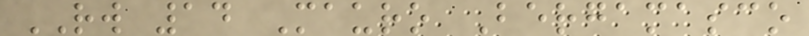RW 14 Mauro Bergamasco
